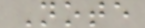Note
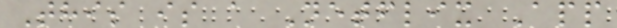This is a Netflix App
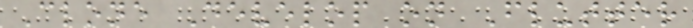Clone Develop on Flutter
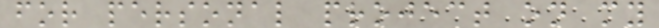for personal project on my
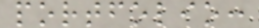portfolio:
